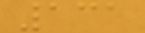131
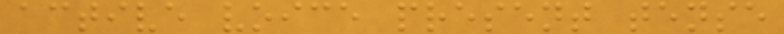active voice present tense
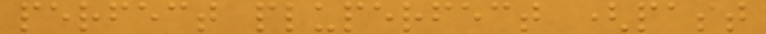perfect pluperfect (past
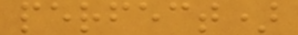perfect)
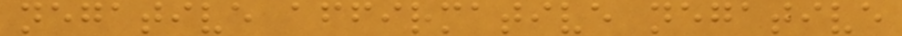negative affirmative negative
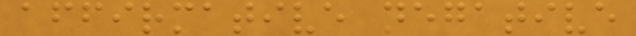affirmative negative
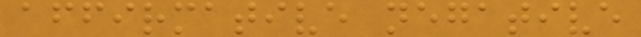affirmative negative
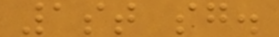1st sg.
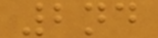2nd
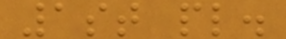1st pl.
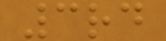3rd
